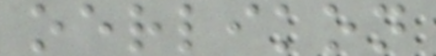oerlikon
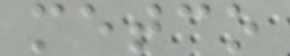metco
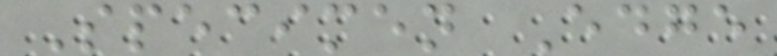Specimen Edge
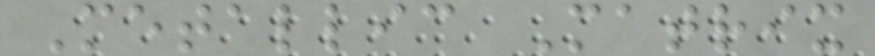Metallic Matrix
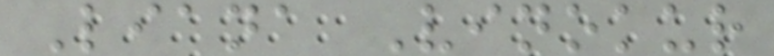Liana Vinokur
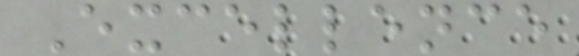Excellence
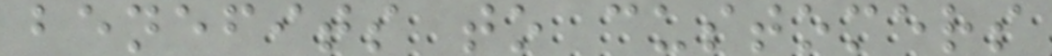benefits to customers
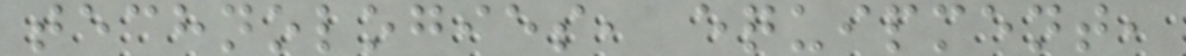technologies, equipment,
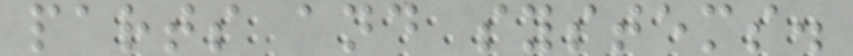parts and systems.
